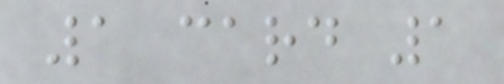1 card 1
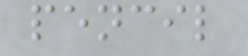pencil
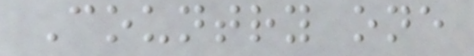Country one
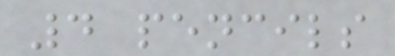4 pencils
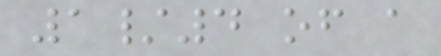1/4 of a
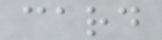card
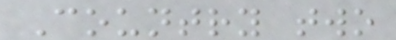Country two
